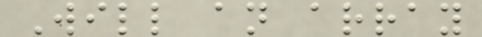Will an array
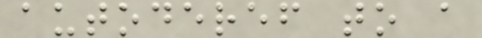autoderef to a
